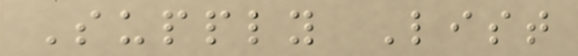Supply List
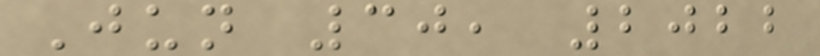Jun 30, 2022
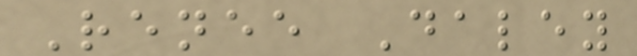Renee Daley
